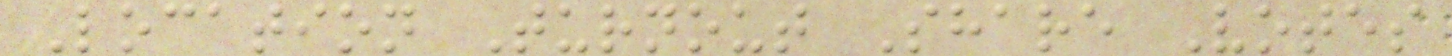Location Turnout Share Votes
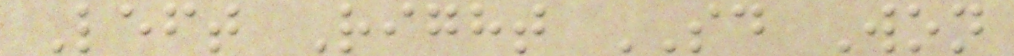Left Right SD Won
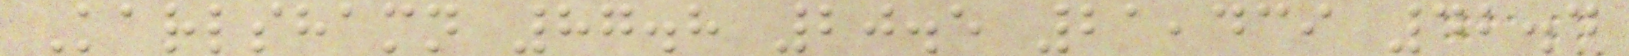Karlshamn 87.8 20.5 21,439 42.4
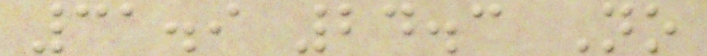31.9 24.3 No
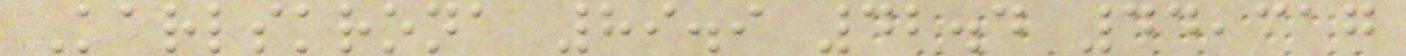Karlskrona 89.9 42.4 44,317
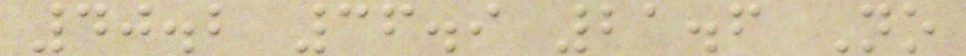40.2 36.9 21.6 No
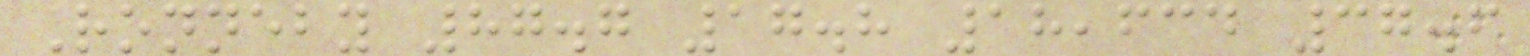Ronneby 87.7 17.8 18,634 37.6
